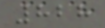828
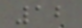12
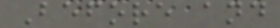Before and
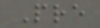Pre
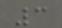3
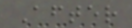After
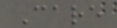Care
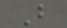B
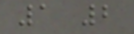1 2
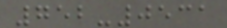752-0531
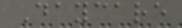Daycare
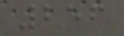256
